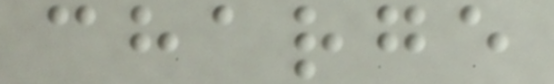charge
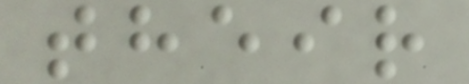their
